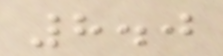8.0
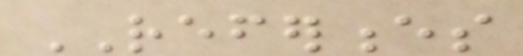REFERENCES
